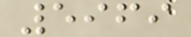5969
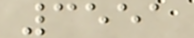3551
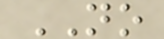NO
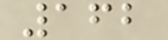162
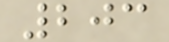203
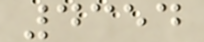4354
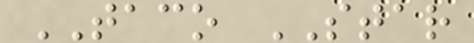TACO STAR
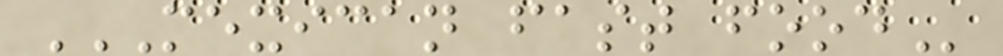MEXICAN FAST FOOD
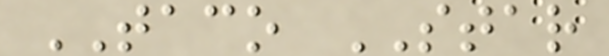TACO STAR
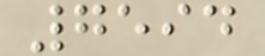7594
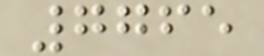7765
